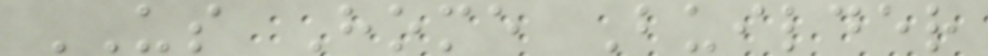US Home Builder
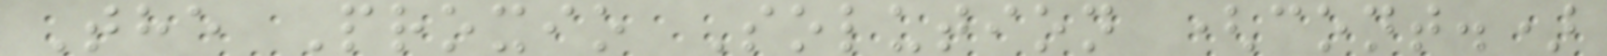The Proxio Solution (cont.)
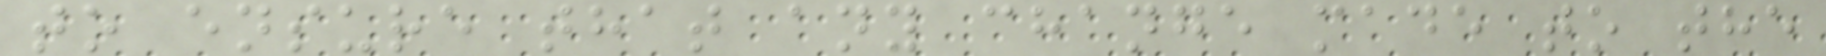to ensure that any change made to the
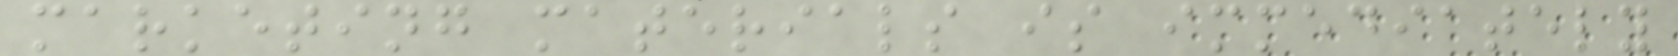marketing materials is immediately
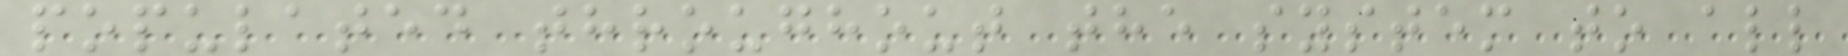populated throughout the system to all
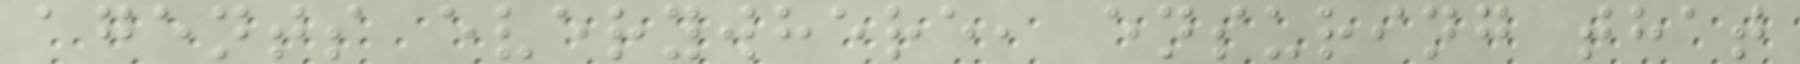agents everywhere, ensuring that
